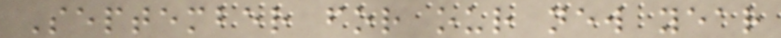September for our new year
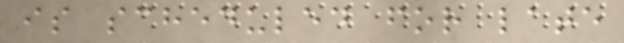is scheduled for late
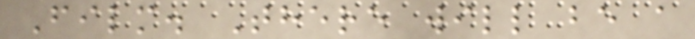Film. There will be a
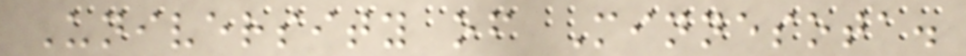University of Minnesota.
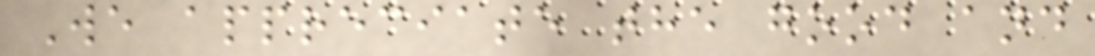We appreciate the good and
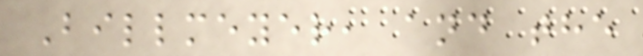Billmeyer, and the
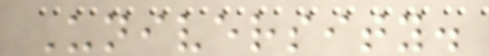University.
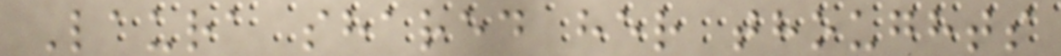Laura shared her thoughts
